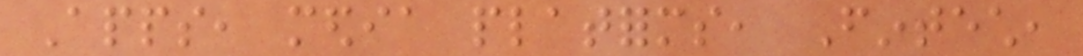Apps, media platforms, Fintech,
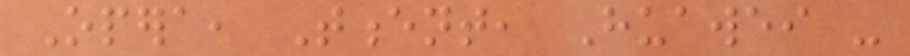Opera, Tencent, Huawei -
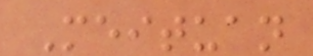Meituan
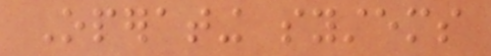Operating systems
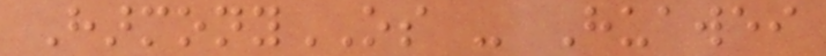HarmonyOS - Huawei
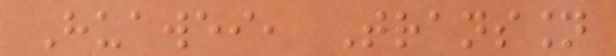Huawei, Transsion
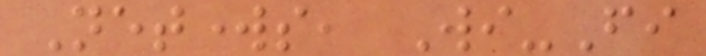Networks, Wi-Fi
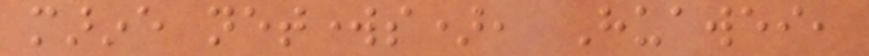marine networks), Huawei,
